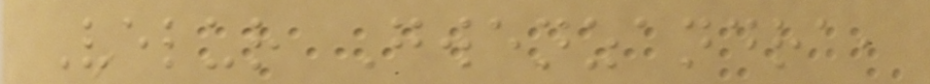Velur Gwenzandra,
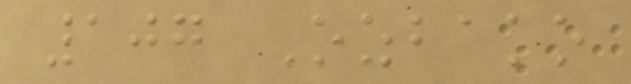107 Ozbako
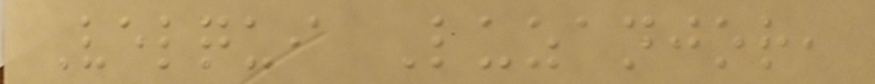Velqui Luzanjor,
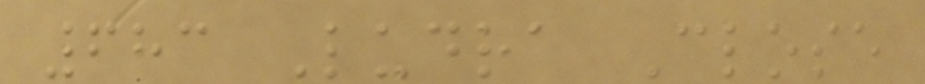683 Ludra Close
